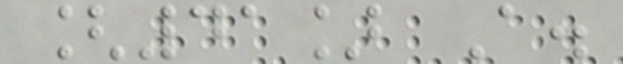[41] A.
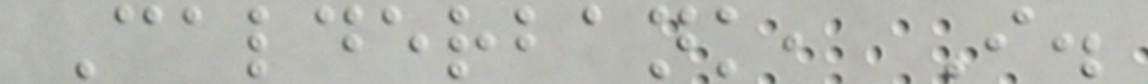Calderbank, I.
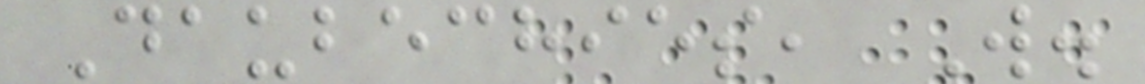Daubechies, W.
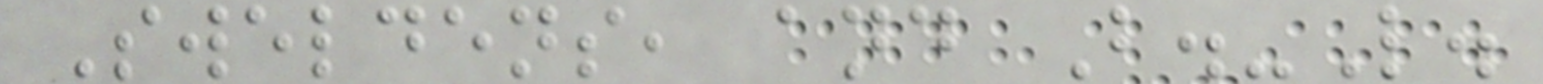Sweldens, and B.-L.
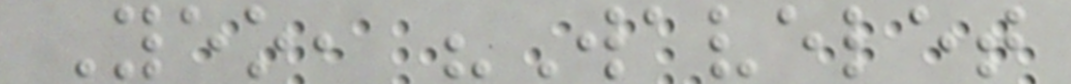Yeo, "Wavelet
